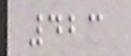423
